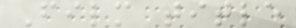Film title
